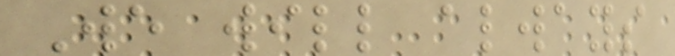We will always
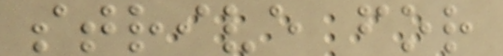strive for
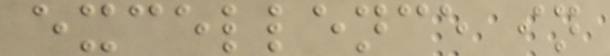excellence in
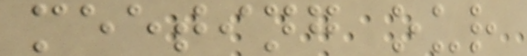meeting our
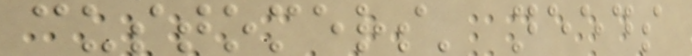customers' needs
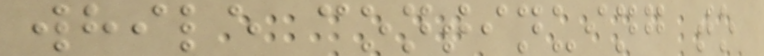while continuing to
